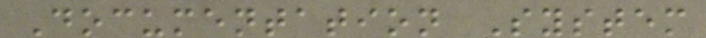Documentation System
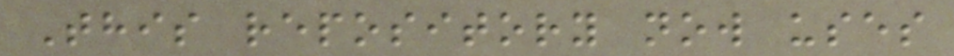This repository now uses
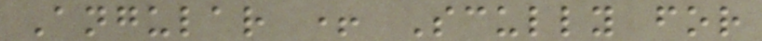Angular + Scully for
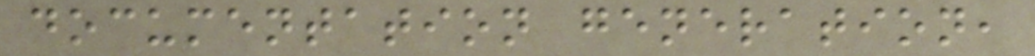documentation generation,
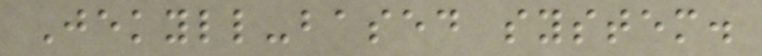Jekyll-based system.
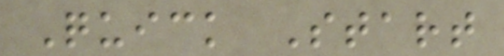Quick Start
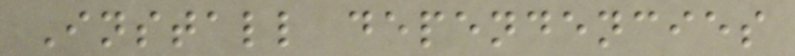Install dependencies
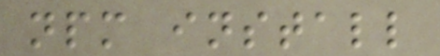npm install
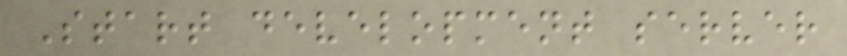Start development server
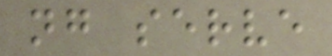ng serve
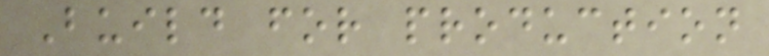Build for production
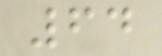64
